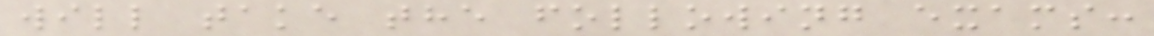will take the following exams:
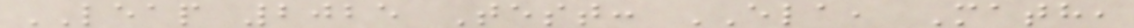LEAP 2025 Test: ELA, Math,
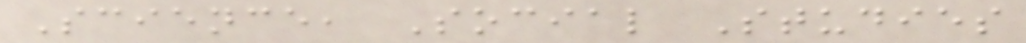Science, Social Studies
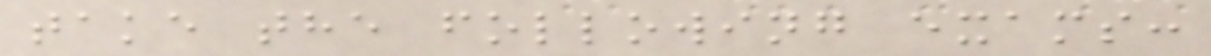take the following exams:
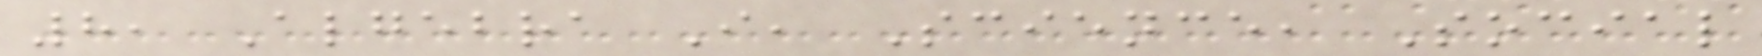8, Algebra I, Science, Social
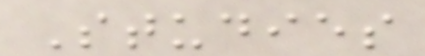Studies
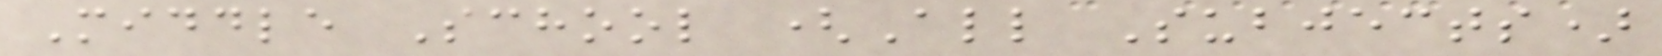Middle School (All Subjects)
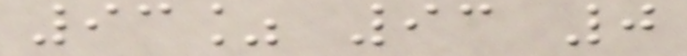93% 93 0
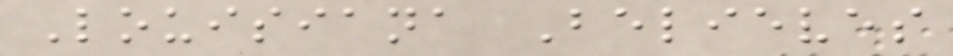Louisiana Believes
